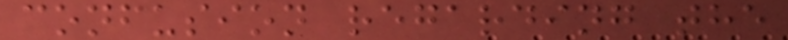confusion regarding the
